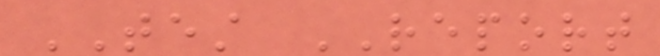TEST REPORT
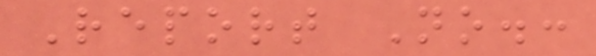Report No.:
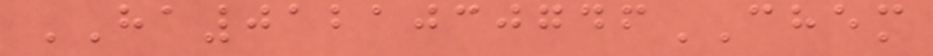HA0121030746CHEM
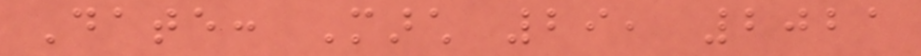Date: March 29, 2021
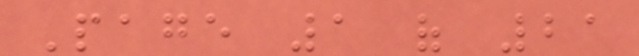Page 1 of 21
